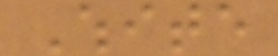White
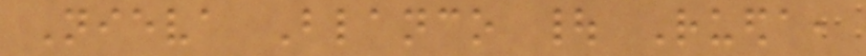Nieva Blanco | Rueda,
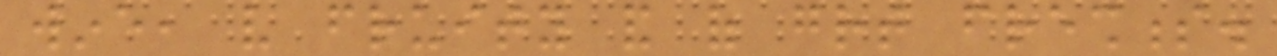wine, very fruity and of great freshness.
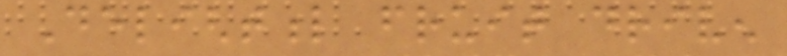Delightful fruit driven
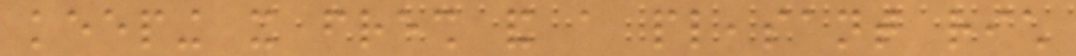keeping it fresh and a pleasant rich
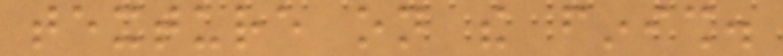texture on the finish.
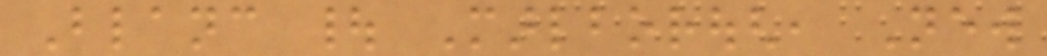Blanc | Marlborough, New
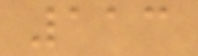113
